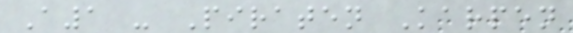A1 - Piraten Karpen
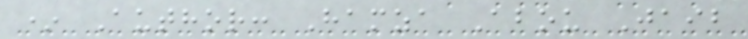* Author: Hamza Abou Jaib
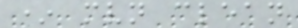* mvn clean
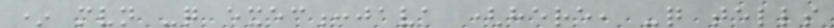* mvn -q exec:java (here, -q tells
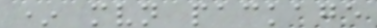* mvn package
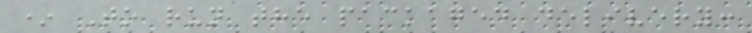* To run the packaged delivery:
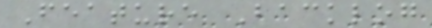Feature Backlog
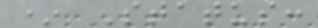* Status:
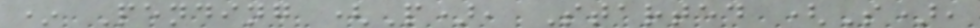* Pending (P), Started (S),
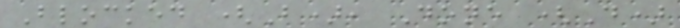Blocked (B), Done (D)
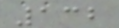132
